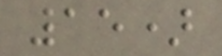15)
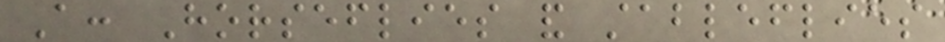A: Horseflies and stableflies
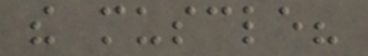the muscle?
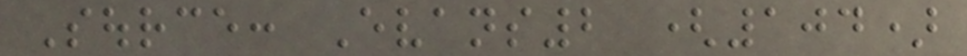Source: Evans2 (104)
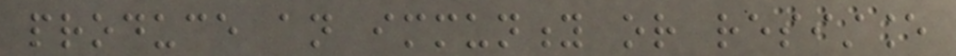produce an immunity or resistance
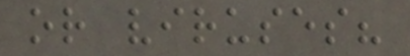or viruses?
